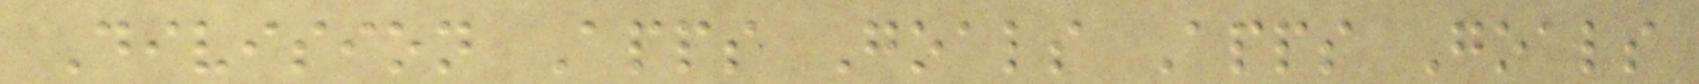Division Apps Goals Apps Goals
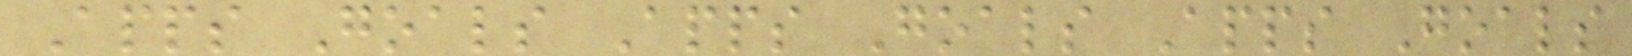Apps Goals Apps Goals Apps Goals
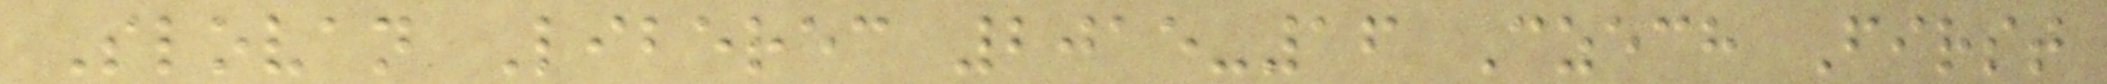Slovan Liberec 2015-16 Czech First
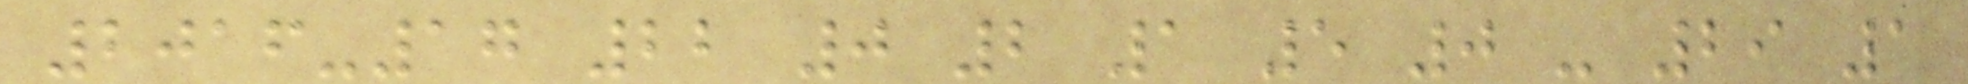2016-17 22 0 2 1 5 0 - 29 1
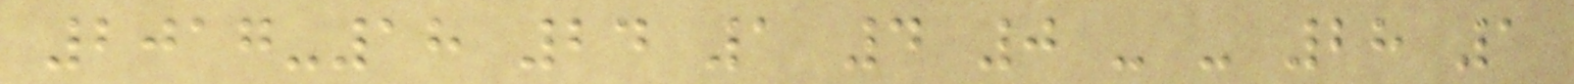2017-18 24 1 4 0 - - 28 1
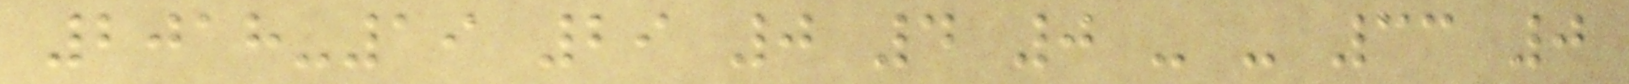2018-19 29 0 4 0 - - 33 0
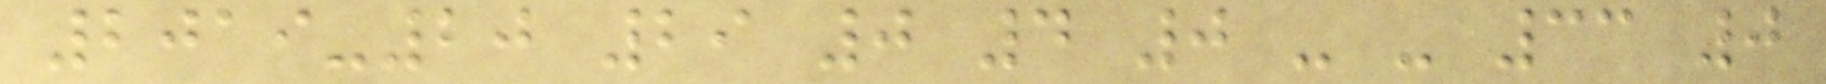2019-20 29 0 4 0 - - 33 0
